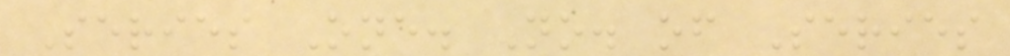Series One. No. of Series
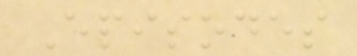Episodes
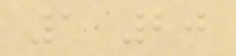1 20
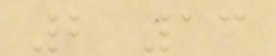2 13
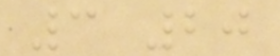3 20
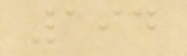194
